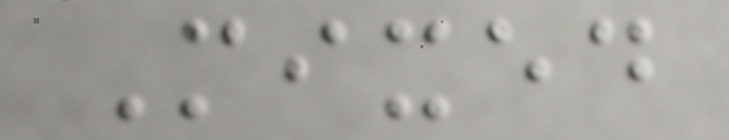Mixed
